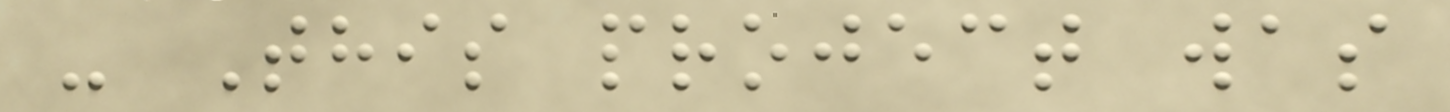- This project was
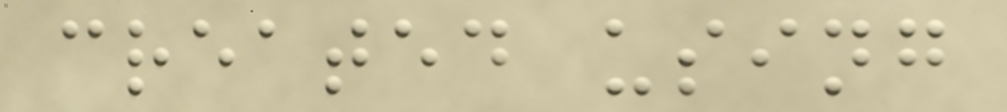created using
